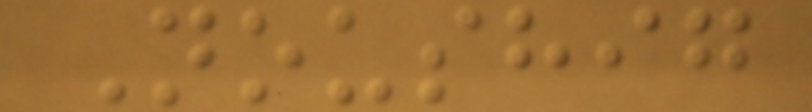Noushig
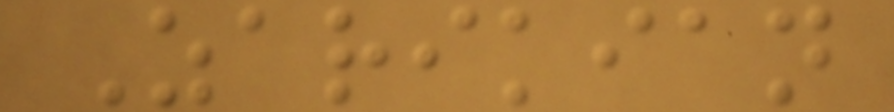Zarikian
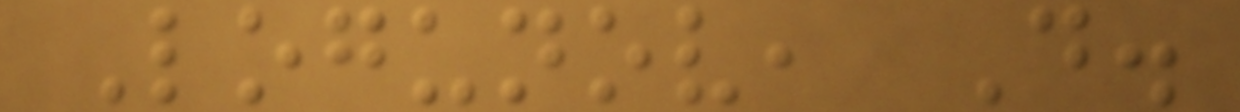Logunov, D.
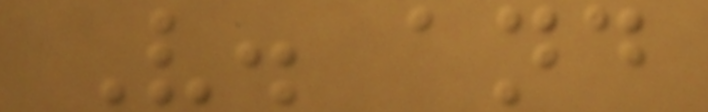V. and
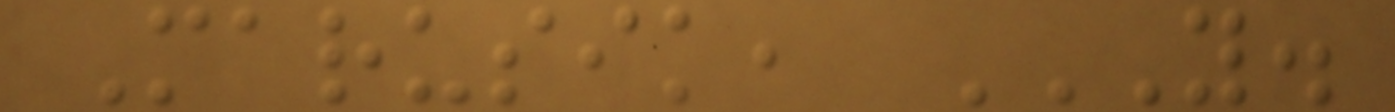Marusik, Y.
